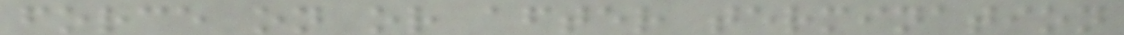force on or after termination
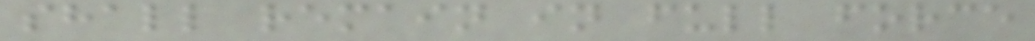shall remain in full force
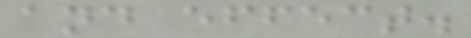and effect.
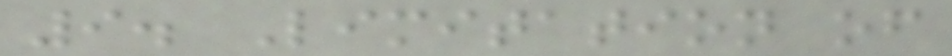9. Limitation of
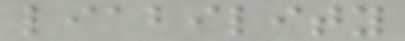liability
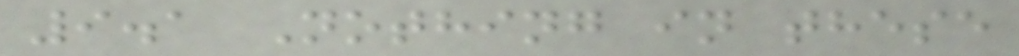9.1 Nothing in these
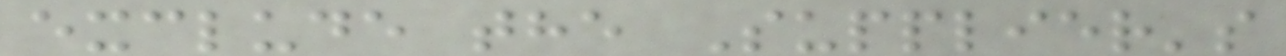exclude the Supplier's
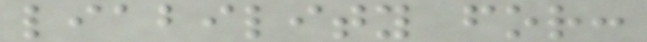liability for:
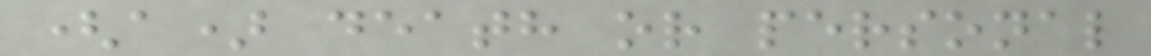(a) death or personal
